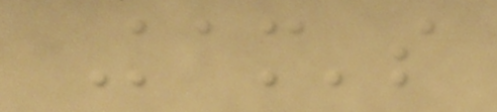Kam's
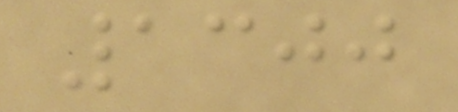1300
